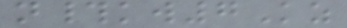n#kw7Kz
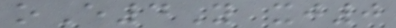oE4Y xj0
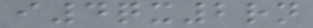i4qx2rn
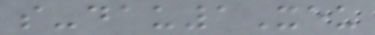s-dau1Xeu
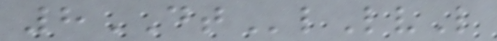8DTlLvL
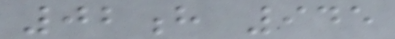02h 945
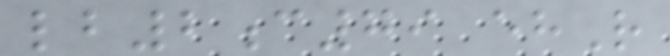lb2c79 ehR
